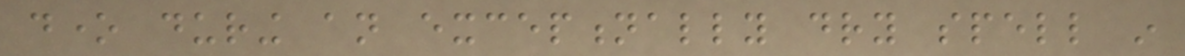done during an exceptionally dry spell in
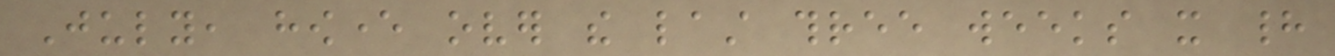July, however over the last three weeks it had
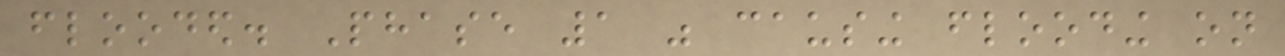flooded. Phase 1 was causing flooding on
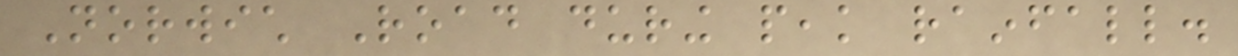Norwich Road during peak rainfall.
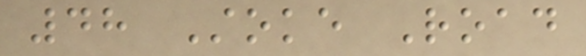48 Stoke Road
